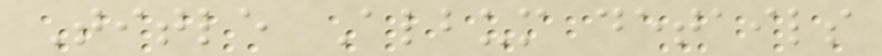Title Album details
